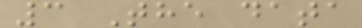3 The data
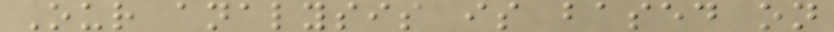Our analysis is based on
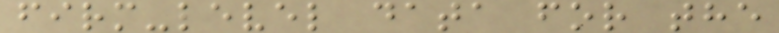firm-level data for the
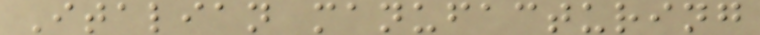Italian manufacturing
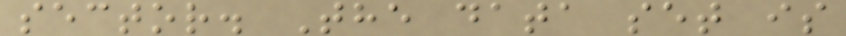sector. The data set is
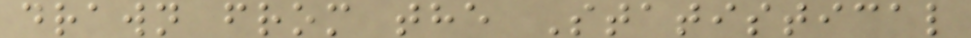drawn from the Statistical
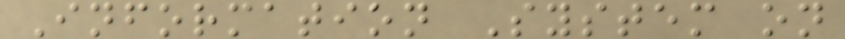Information System on
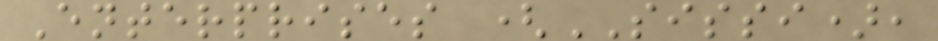Enterprises (SISSI),
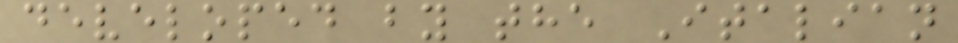developed by the Italian
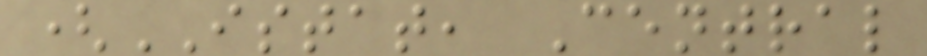(ISTAT, Central
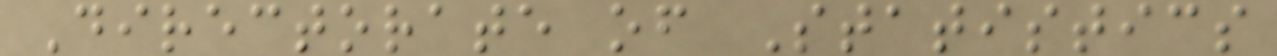Directorate of Statistics
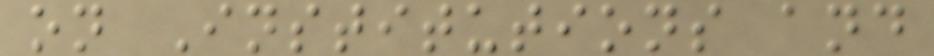on Institutions and
